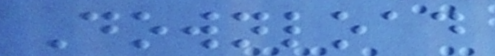Download
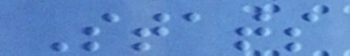Stats
